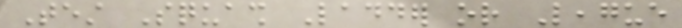Test Squash Ladder or League
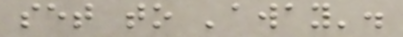set to 'away'.
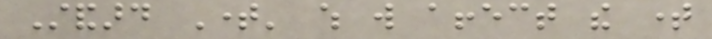Standard Time' which will affect the time
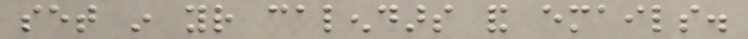set in your calendars and emails.
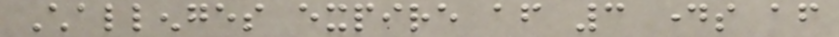Challenges expire after 3 days after
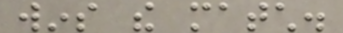wins the match.
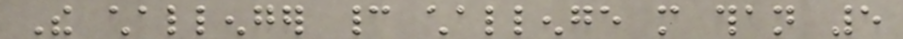The challenger cannot challenge more than 5
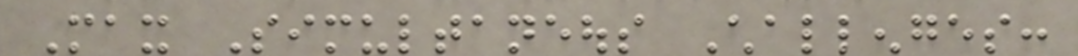Max Simultaneous Challenges:
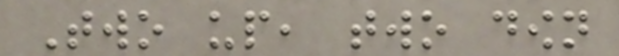Two up, two down
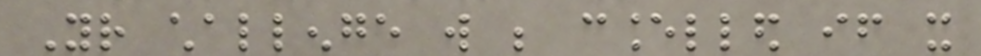Your challenge will be cancelled if it
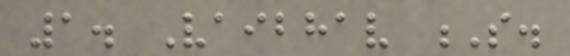1. Vaibhav S.
